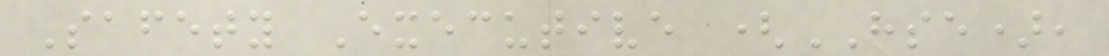Safety Executive (HSE),
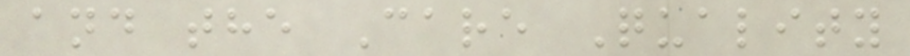and the Care Quality
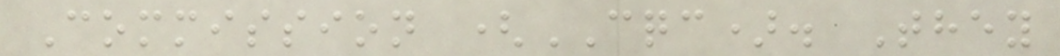Commission (CQC). They
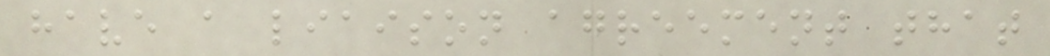have a liaison agreement that
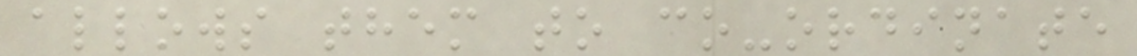allows them to co-ordinate
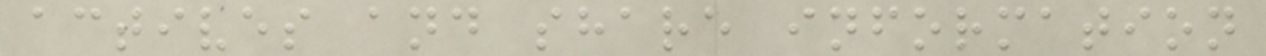actives and share information
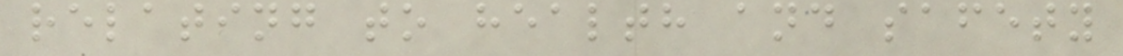relating to health and safety
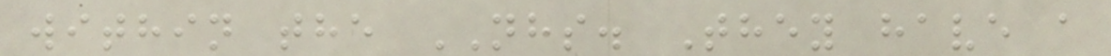within the NHS. They have a
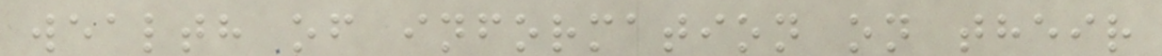wealth of information on their
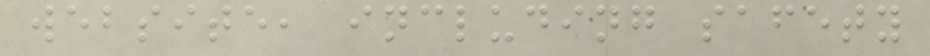website, including safety
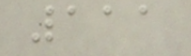111
